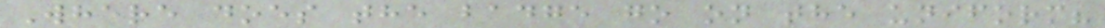Where does the badge go on the uniform?
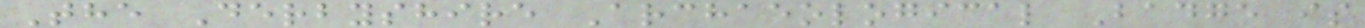The Derbyshire Archaeological Badge is
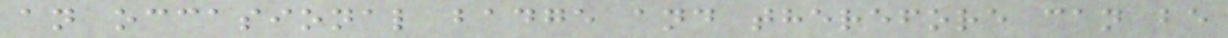an occasional badge and therefore can be
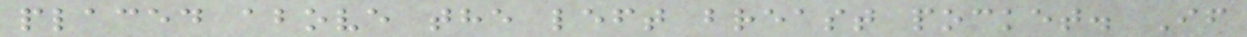placed above the left breast pocket. If
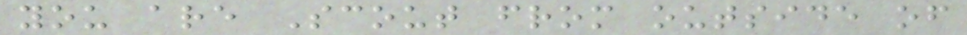you are Scout from outside of
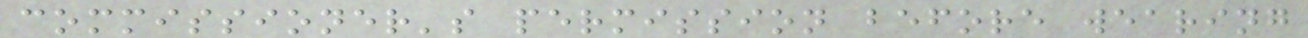commissioner's permission before wearing
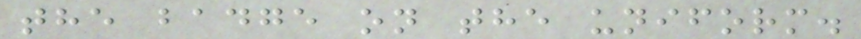the badge on the uniform.
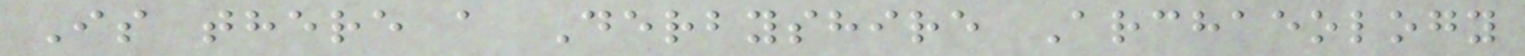Is there a Derbyshire Archaeology
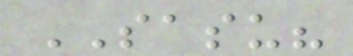SASU?
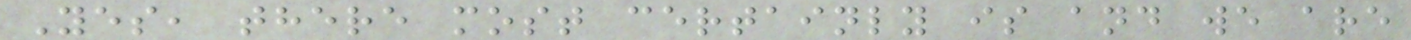Yes, there most certainly is and we are
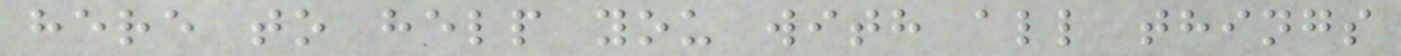here to help you with all things
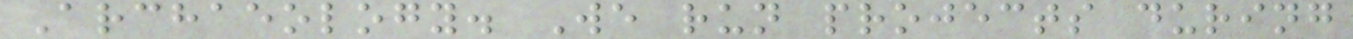Archaeology. We run projects during
